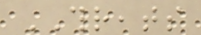THREATS
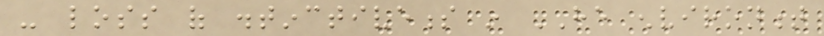- loss of distinctiveness in HE environment
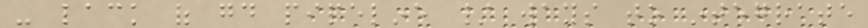- lack of good pipeline / ways to integrate
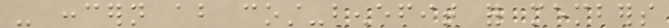- concern about cost-benefit for members
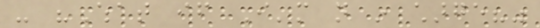- "What if I'm not in charge?"
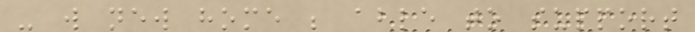- will new home be able to support
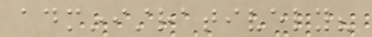administratively?
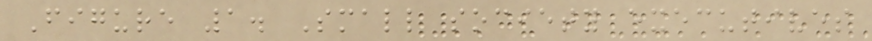Figure 1. Small society executives
